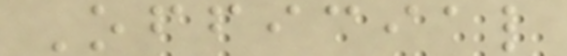Official
